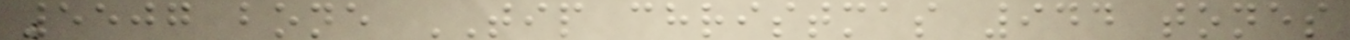5507 bone TIP christmas 944 tones
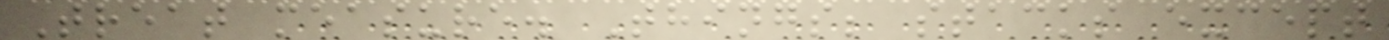Treat measure. Things; stacks except
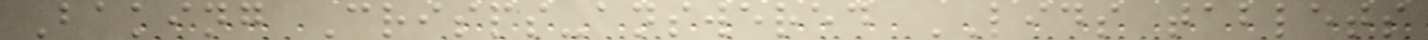Baking Crisps-answered LIDS tablets
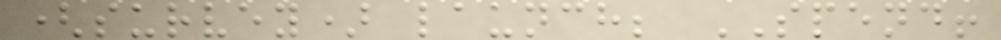(survey) launch; SPEND!
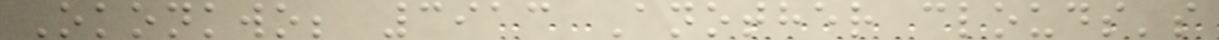Okonkwo; 3913 Another clouds's
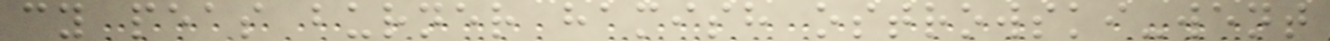cy peas burner hamish ostrowski-went
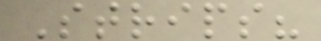Strips?
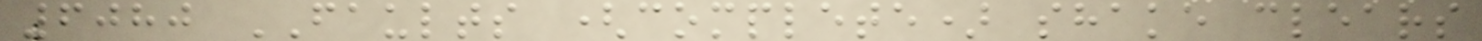6080 FAULTS (complete) shake clears
